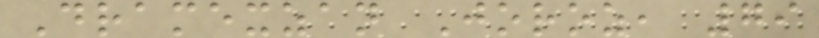Dramexzan Joroz, 79
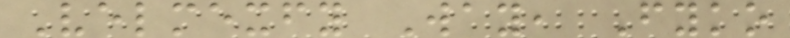Velmexfy Way, Fyko
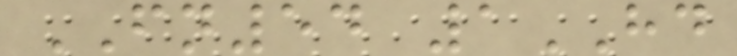FN54 1HD
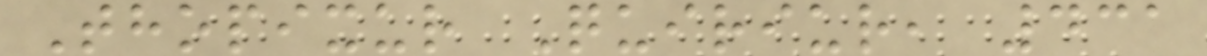Thopixur Quiriur, 431
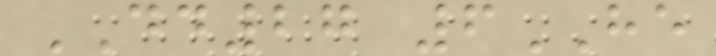DD27 6HE
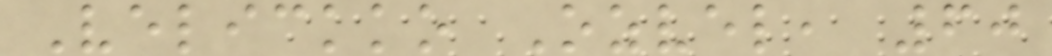Velickko Ozvel, 60
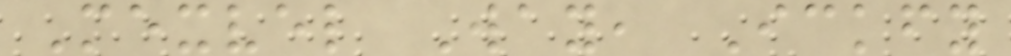Mexvel Way, Ickfy
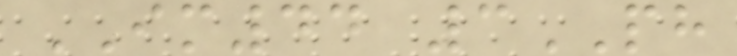IM44 3PH
